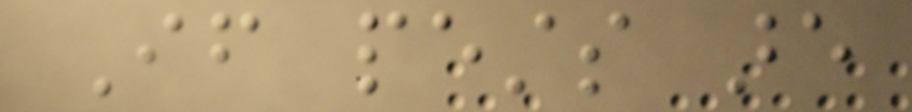If pests are
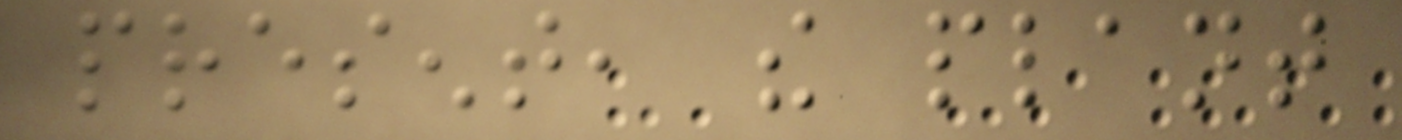present, the plant
